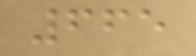665
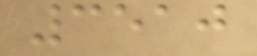3510
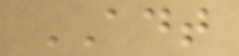ADT
